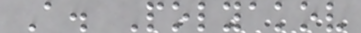A. Polyakov
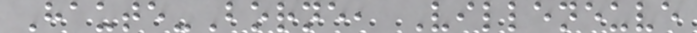Haute-Borne, Villeneuve
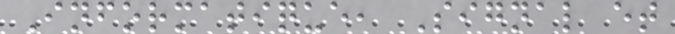Informatique, Signal et
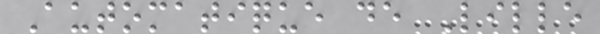Automatique de Lille
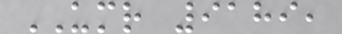UMR 9189,
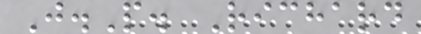J.P. Richard
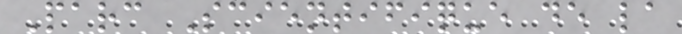Parc Scientifique de la
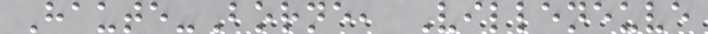Haute-Borne, Villeneuve
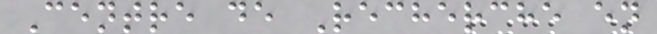Centre de Recherche en
